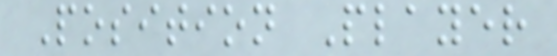Position Player
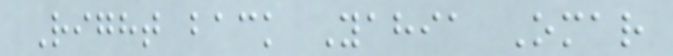Right back Yahia Omar
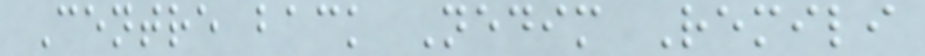Centre back Nedim Remili
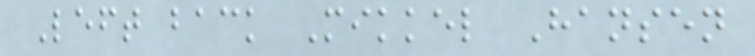Left back Mikkel Hansen
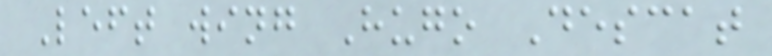Left wing Hugo Descat
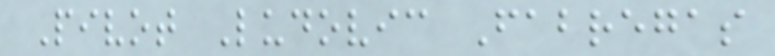Pivot Ludovic Fabregas
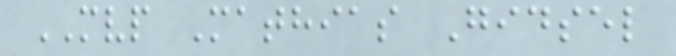MVP Mathias Gidsel
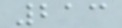213
